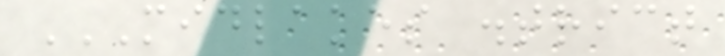MIDLAKES DISTRICT
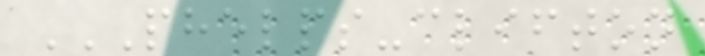PHELPS-CLIFTON
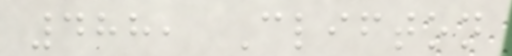488, Clifton
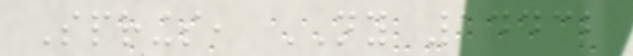Springs, NY 14432
